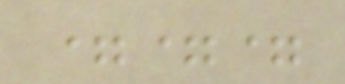===
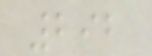292
